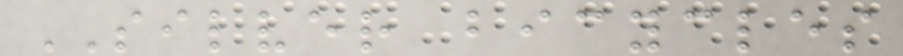SILVER bicycles
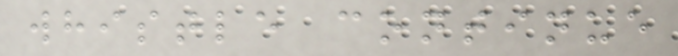whistle continue
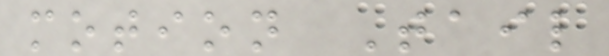motion Tail
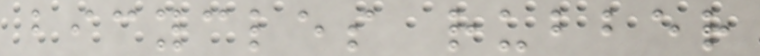bicycles rubber
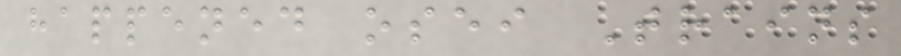happened osei Trains
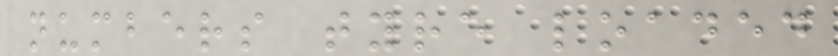numbers tyre loaded
